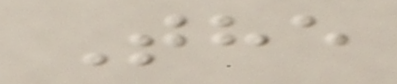The
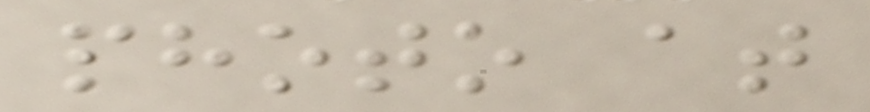photo at
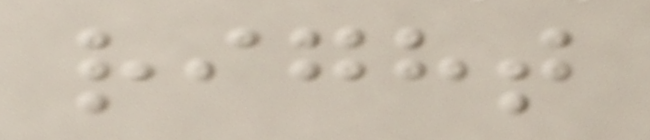right
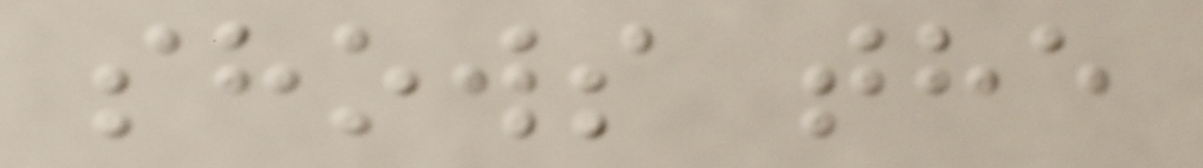shows the
